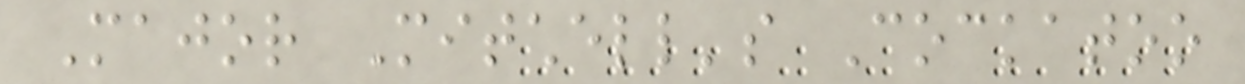Major Mitchell's Cockatoo
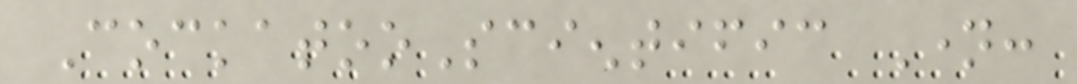CockatooScientific Name:
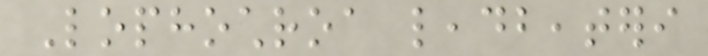Lophochroa leadbeateri
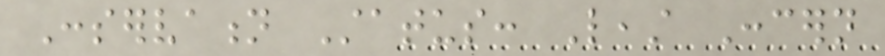Conservation Status: Least Concern
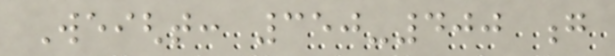Weight: 350-400 g
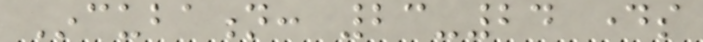Incubation: 23-24 days
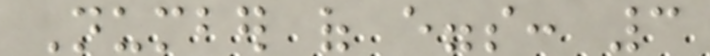Number of eggs: 3
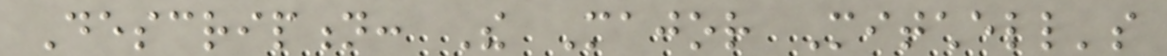Description: The Major Mitchell's
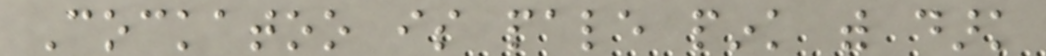Cockatoo is pale pink with dark
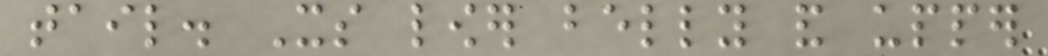tail. Its lower belly and upper
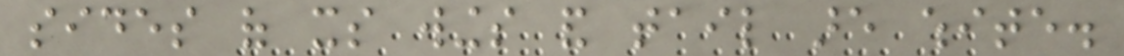sides of its wings and tail are white.
